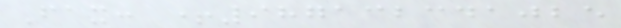Fax: +987132341025
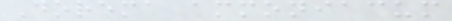Dorema ammoniacum
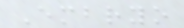Embryo
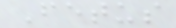Fetus
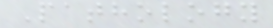Pathology
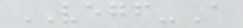VEGF-A
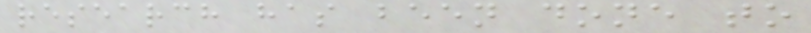research has been done to
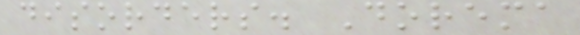disorders. Dorema
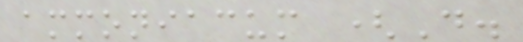ammoniacum (D.
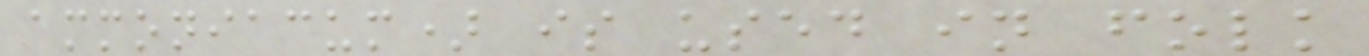ammoniacum) is used in folk
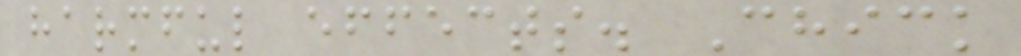harmful effects. Chick
